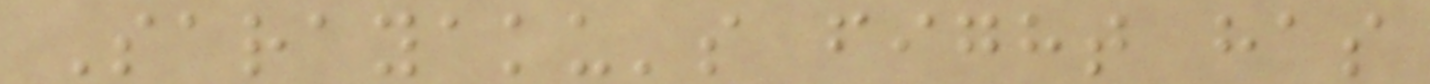Sarayaku's fight has
